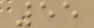55
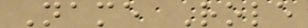Name Role
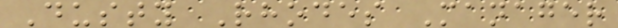Dusty Rhodes Manager
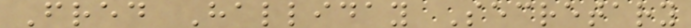Fred Halliday Secretary
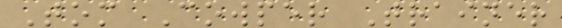Tom Cowper Trainer
